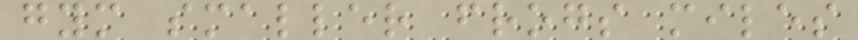gym smaller frogs miles
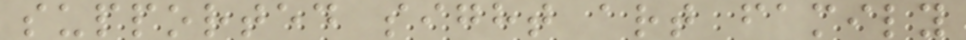supported sight art family
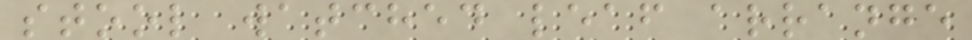stool watched leaf arrange
